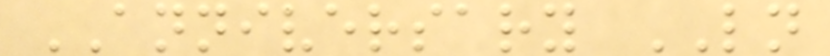ANNIVERSARY LN
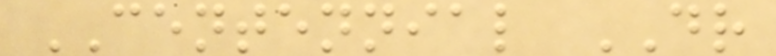CENTENNIAL DR
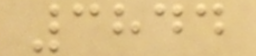3844
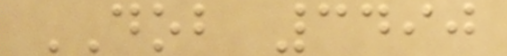DOB 3490
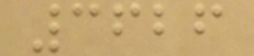3626
